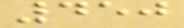450
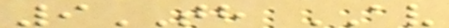9TH AV
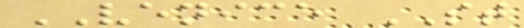VENICE ST
